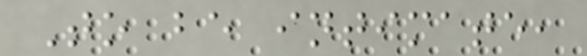To be intimate,
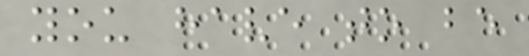you have to be
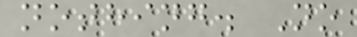nothing. No
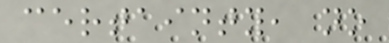certainty, no
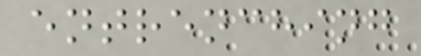entrenching
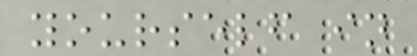yourself in
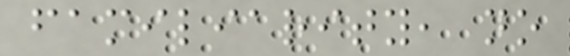familiarity, no
